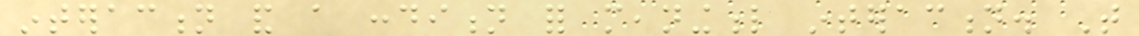interaction and a condition for meaningful interaction. That
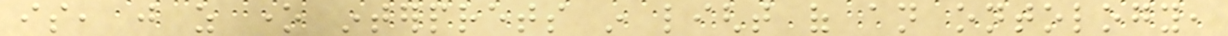is, just as one interprets in light of an ontology,
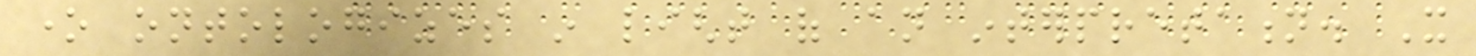one ontologizes in light of an interpretation. It
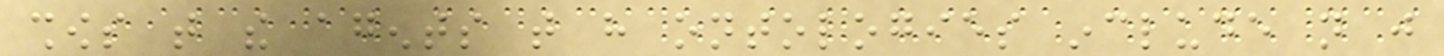shows that the agents that have ontologies include not just
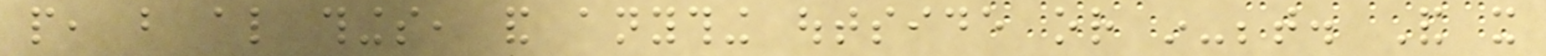people, but also things, and anything outside or in-between. And it
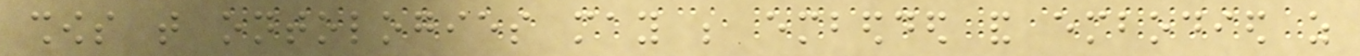shows that ontologies may be embedded and embodied as
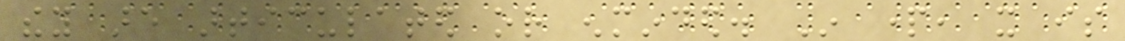they are articulated or enminded. In part, it is
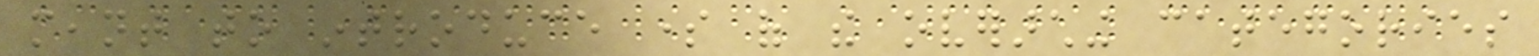meant to introduce some of the overarching categories
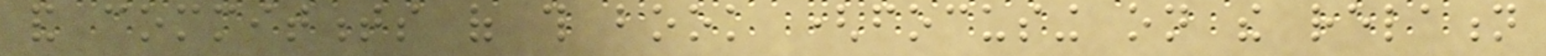and commitments of this book (focusing on the relation
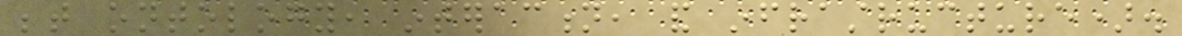between ontology, interaction, and infrastructure).
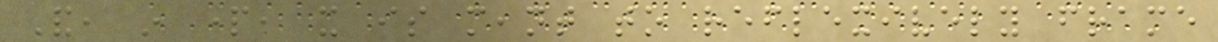And, in part, it is meant to reflexively frame
